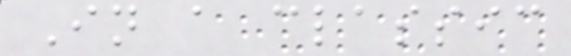In a classic
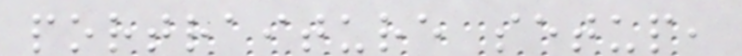portraiture setup,
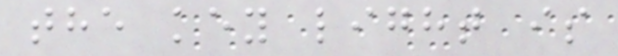the key light is
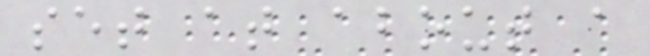set at about a
